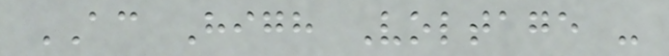AC High Voltage -
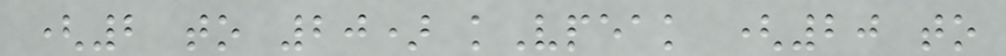(2 to 20) kVpeak (20 to
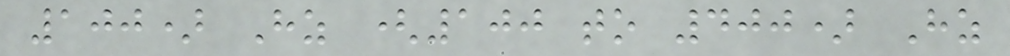100) Hz (100 to 400) Hz
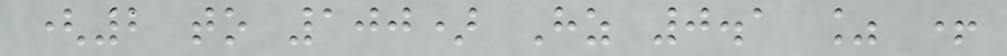(2 to 100) Hz 0.1 % +
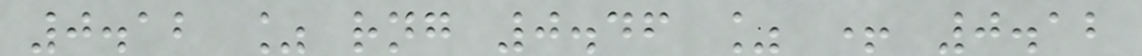0.12 % rng 0.46 % + 0.12
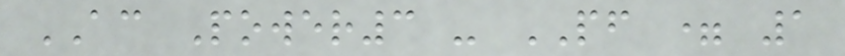AC Power3 - PF = 1
